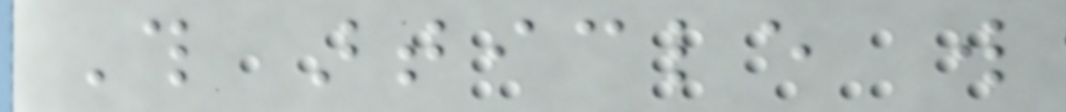This article will
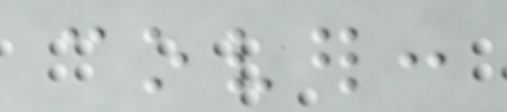cover:
